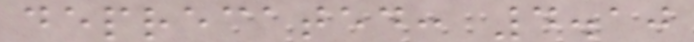deprecated: 4.10
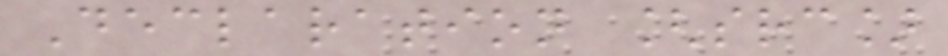Declaration [src]
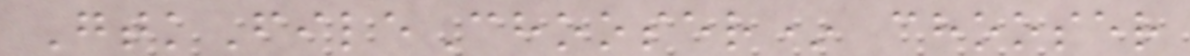GtkFileChooser* chooser
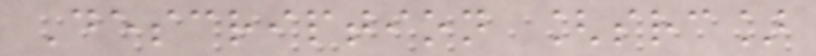Description [src]
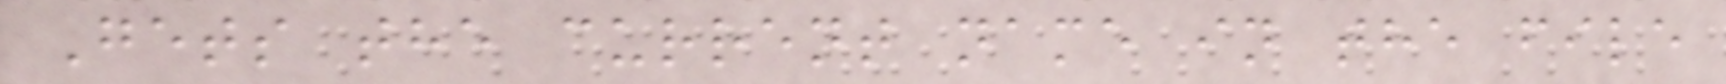Gets the current name in the file
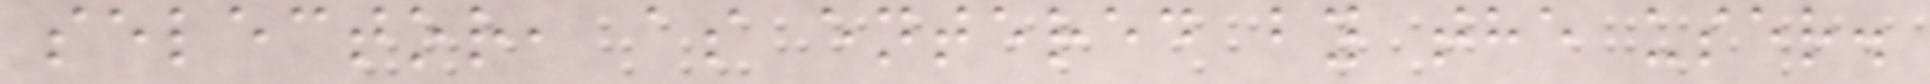selector, as entered by the user.
